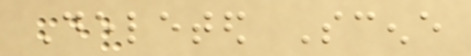Deleted Scene
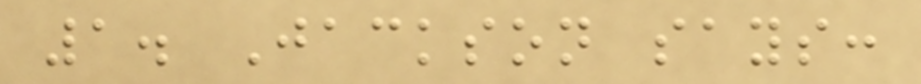1. Jackson says:
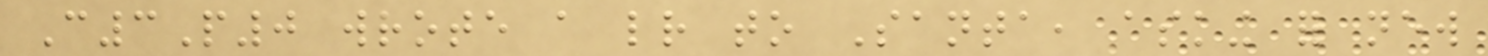C3P0 wrote a letter to Santa, asking for new
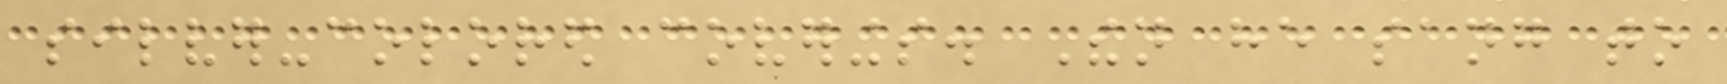silver-colored coverings. Then he sang to
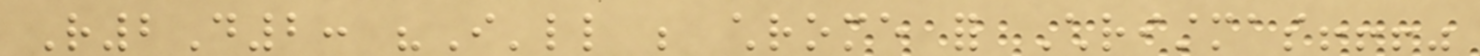R2D2: "I'll be chrome for Christmas!!!"
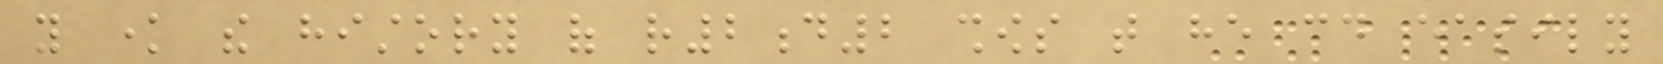you know the history of r2d2 shows that he could easily
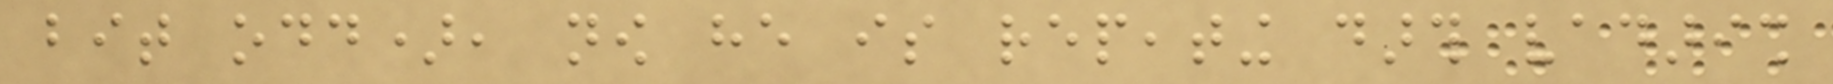bit odd), now he is repeating darth vadarish
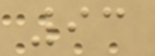93
